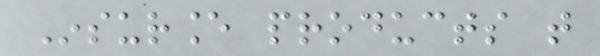Insurance products that
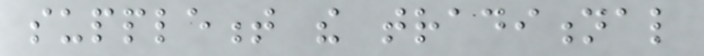supplement the traditional
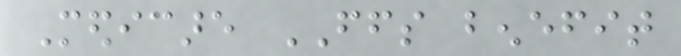Medicare FFS benefit
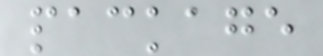package
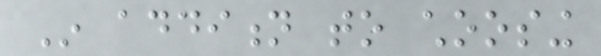In addition to choosing
